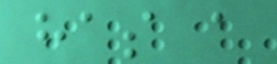has a
